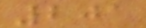201
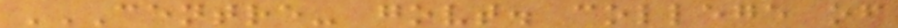CENTRE- GOVT. COLLEGE OF
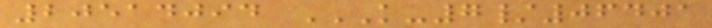20514094 K-7/06401
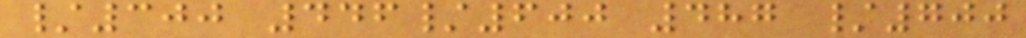/300 446/600 487 /700
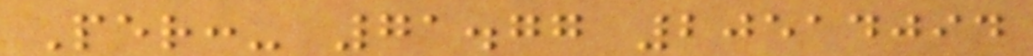Per:- 71.77 20514094
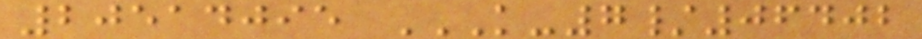20514095 K-7/06402
